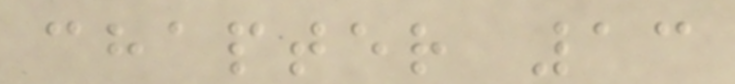chapter 13
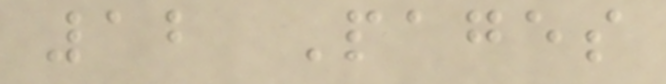12 Pages
